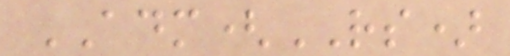ADM(RS)
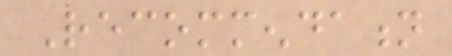Recommendation
